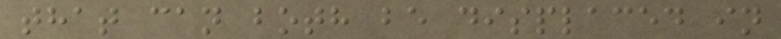that can both be displaced in
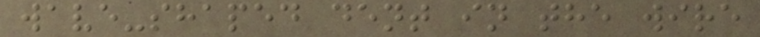wave-shaped dent in the wire
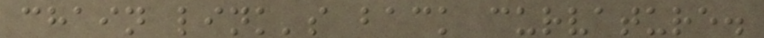chain link's back curvature.
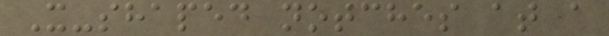X-shaped notches at a
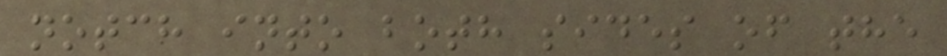notch into both sides of the
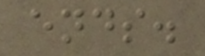ends.
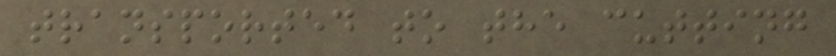transported to the cutting
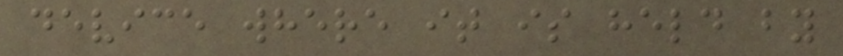device where it is held by
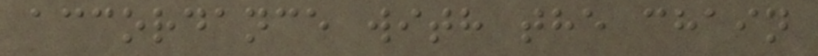accordance with the chain
